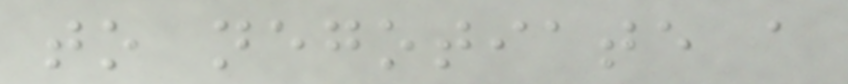to negotiate a
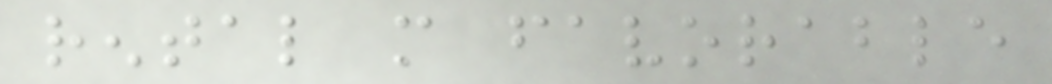rental more favorable
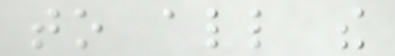to all the
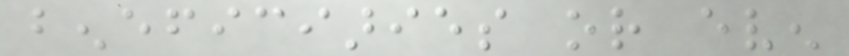beneficiaries or even
